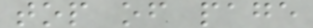top of page
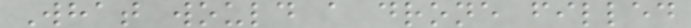What would a drone filled
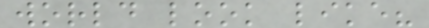world look like?
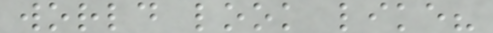world look like?
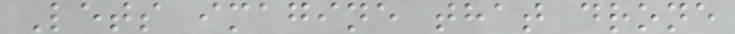Lets imagine that drone
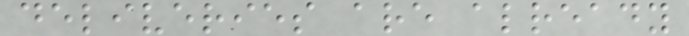deliveries are already
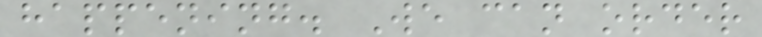happening. We can order
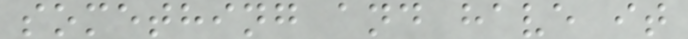something and have it
